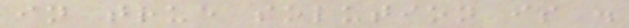in true solution is .
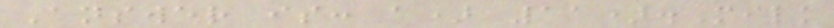Answer is: a) 11).Milk
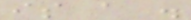is a .
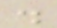.
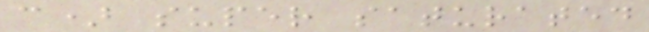c) super saturated
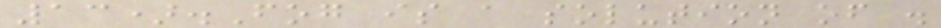13).Fog is a solution of .
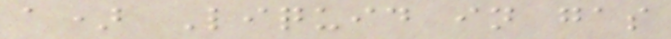a) Liquid in gas
